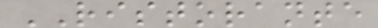RISTORANTE
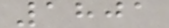1801
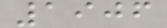1906
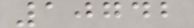10742
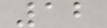12
